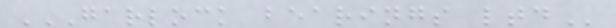GARLOCK BEARINGS LTD
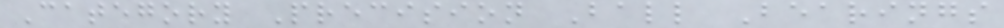Category Precision Ball Bearings
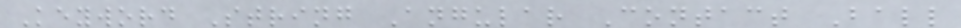Keyword String Angular Contact Ball
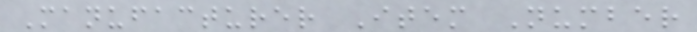Manufacturer Item Number
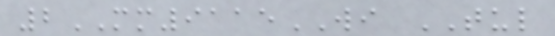2MM9115WI TUL
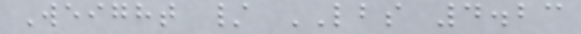Weight / LBS 4.23
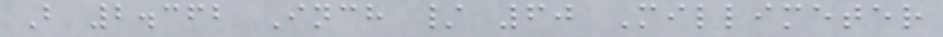B 2.362 Inch / 60 Millimeter
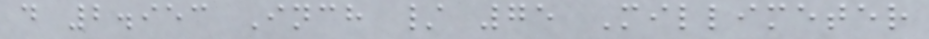d 2.953 Inch / 75 Millimeter
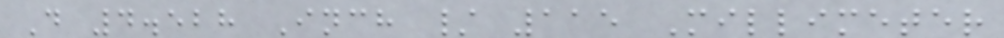D 4.528 Inch / 115 Millimeter
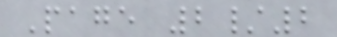Page 2/2
